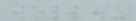well."
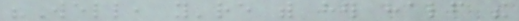"Well, you're with her half the
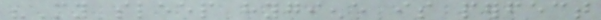"My sleep hygiene is perfect
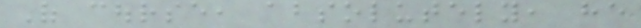Of course, absolutely, he
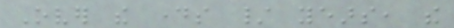Over the days / years, the
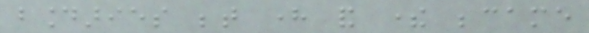boundaries between here and there became
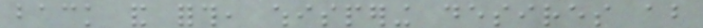back and forth, whispering desires about
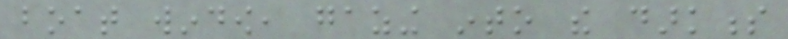boat window, gazing into the darkness
